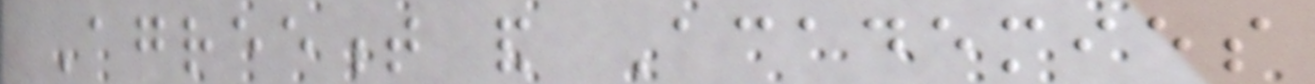Agreement and Academies
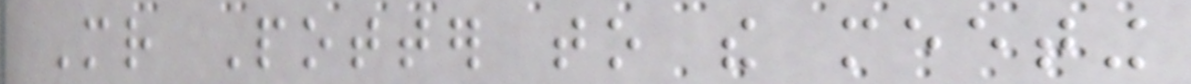Mr Potter to the meeting
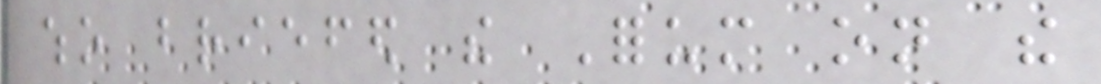who briefed the Forum on the
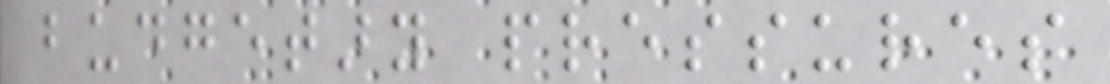budgetary pressures
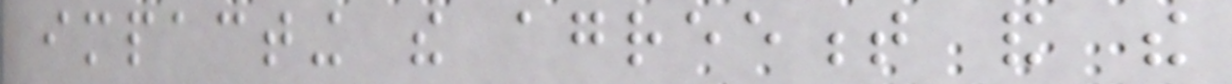impacting the agreement and the
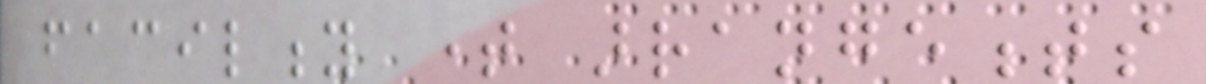facility time arrangements
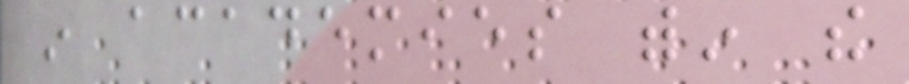in academies within the
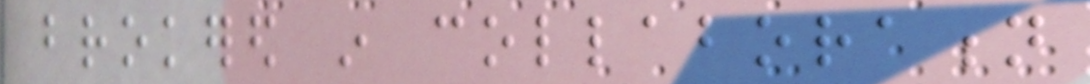brokered in collaboration
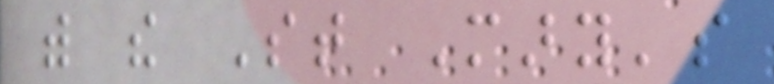with the St Mary's
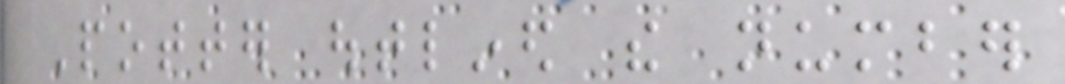Potter outlined the number
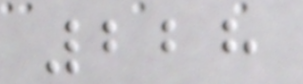228
